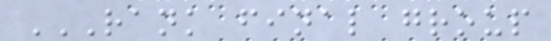RANK FINAL GROUP
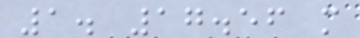1. 17.56 m
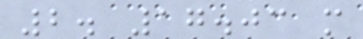2. 17.03 m
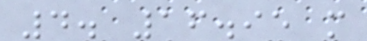4. 16.95 m
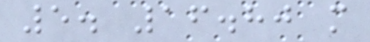5. 16.80 m
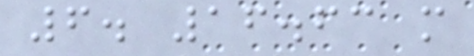6. 16.63 m
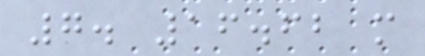7. 16.62 m
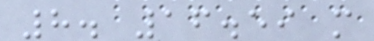8. 16.59 m
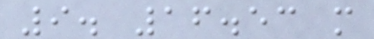9. 16.53 m
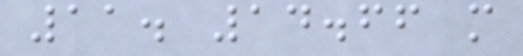11. 14.66 m
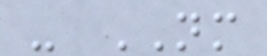- NM
